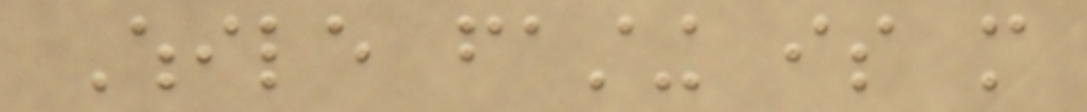While fasting is more
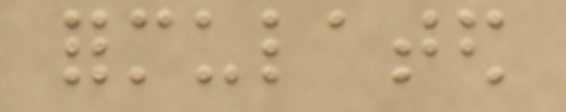formulated
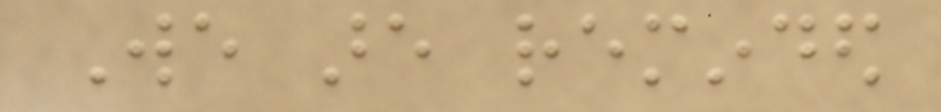We are reminded
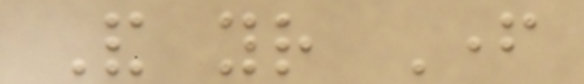And your Father
